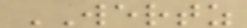WERTZ
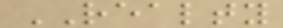REALTY
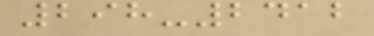298-2412
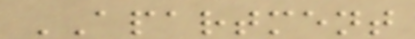APARTMENT
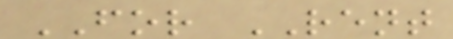FOR RENT
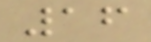16
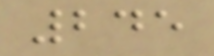245
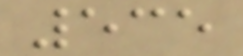535
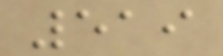519
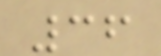36
